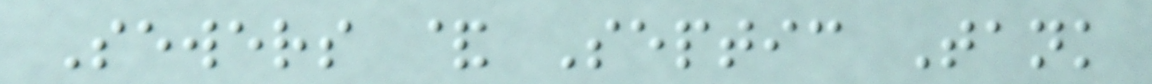Sewers & Septic Tank
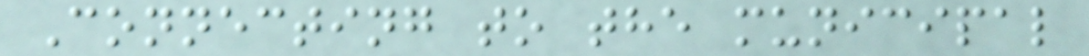Connecting to the municipal
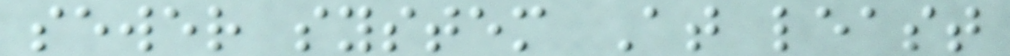sewer system At least
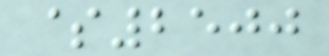$2500
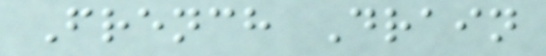French Drain
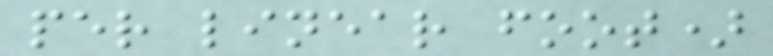per linear foot)
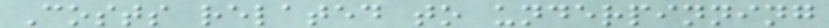Costs related to underpinning
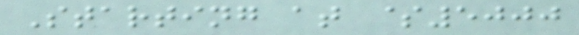Starting at $5000
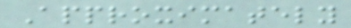Approximately
